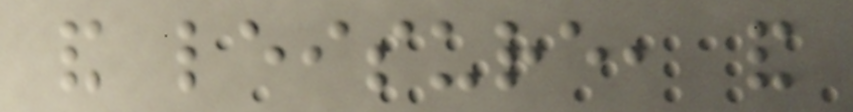and leisure, and
